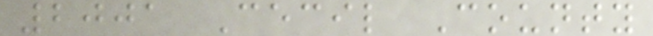2001 Cecil County
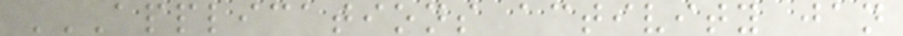APPLICATIONS ACTIVITY JAN
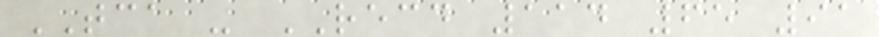TCA - RECD 114 65 91
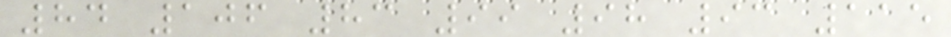84 106 83 99 98 93 115
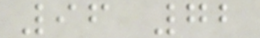96 72
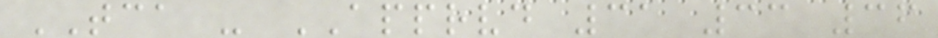TCA - APPRVD 31 33 36
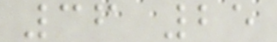36 25
